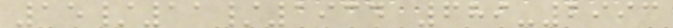15/11/1934 689-2993
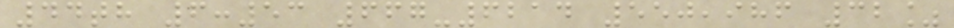44th 6:53 667-6214 550,986 32%
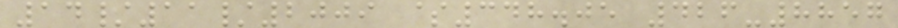14/11/2009 $348.05 426-8857
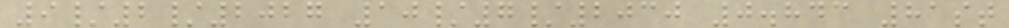9/2/2027 10/7/2030 0.843 81st
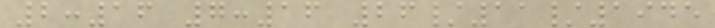2:16 7:16 26/11/1945
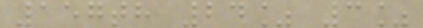157th 24% 3%
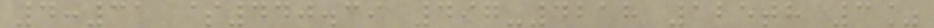4:31 $440.39 497-4218 125th 3%
